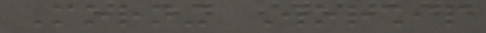Morning Worship
